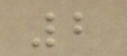2
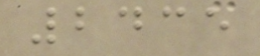2435
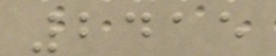2415
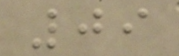09
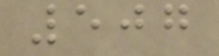507
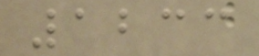1233
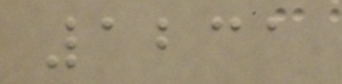1231
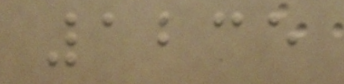1235
